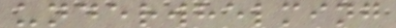underwhelming
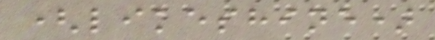(likeshine)
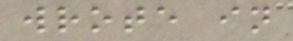wrote in
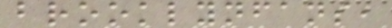brooklynfans,
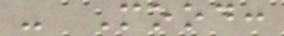- Mood:
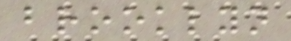brooklyn
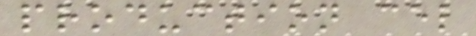production cel
